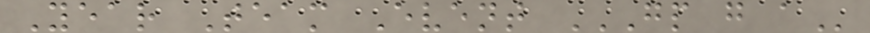Year Team Event GP G A
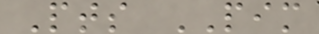Pts PIM
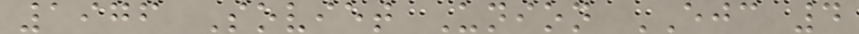1976 Soviet Union EJC 4
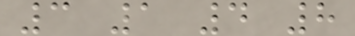3 1 4 8
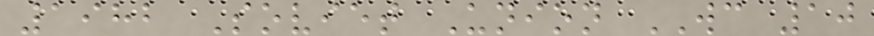1982 Soviet Union WC 10
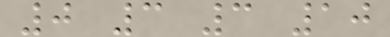0 3 3 10
